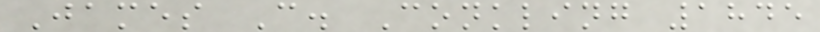James C. Conkling 1845
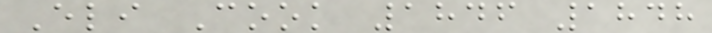Eli Cook 1846 1848
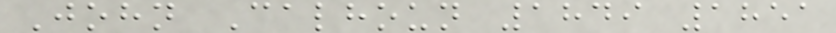John Calhoun 1849 1851
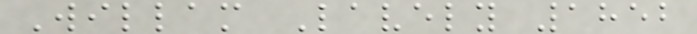Willam Lavely 1852
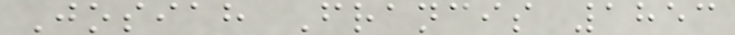Josiah Francis 1853
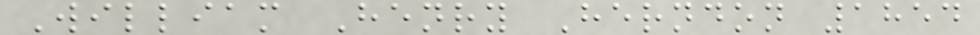William Henry Herndon 1854
